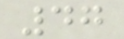47
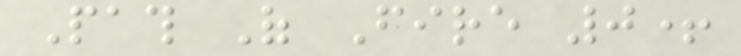Path Of Fire 0+
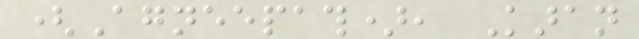(Agneepath), Karan
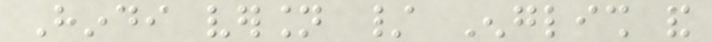Hindi version / English and
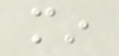min
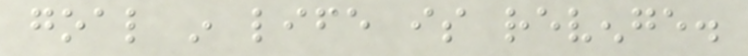goal in life is revenge.
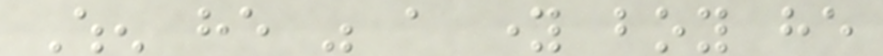When he was a young boy he
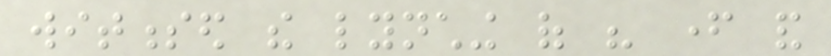witnessed the lynching of his father and
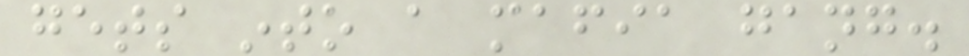gets into a mafia gang.
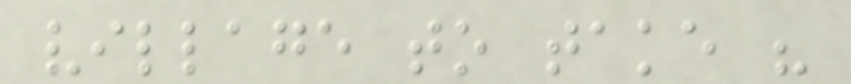village to take his
